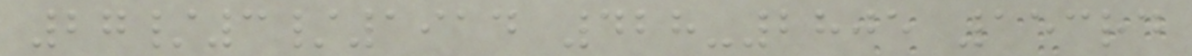27/3/1914 428-2805 153rd
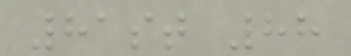81st 88
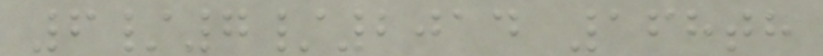6/7/2014 168th
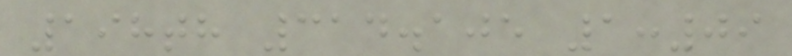198th 314.105 1:09
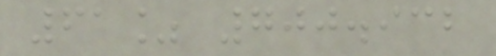61% 700.932
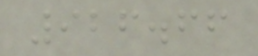926.66
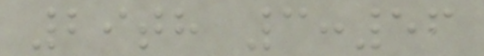29th 3:56
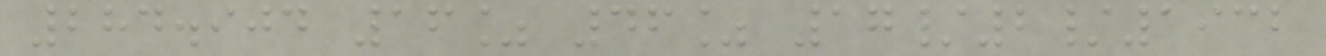284.904 16% 46% 17/2/1932
